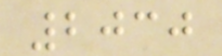2030
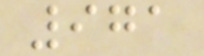971
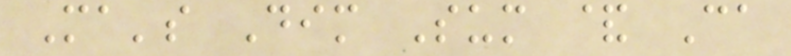Ma's Dim Sum & Ca
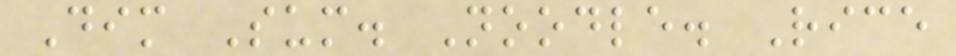Dim Sum. Noodle. Rice
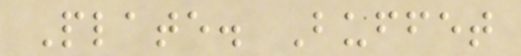Plate. Buffet
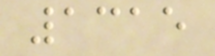1315
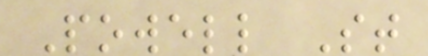Powell St
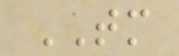TM
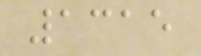1315
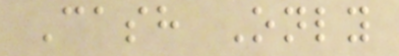Cash Only
